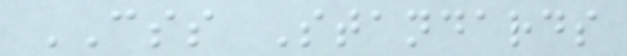CSS Standards
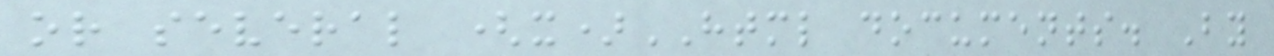or several (x)HTML documents. By
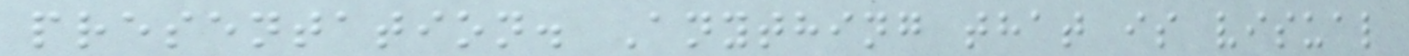presentation. Anything that is visual
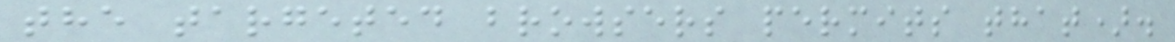the targeted browsers permits that).
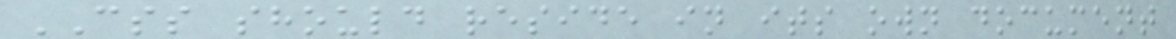CSS should reside in its own document
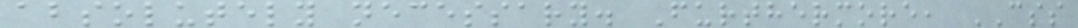absolutely necessary. Furthermore, CSS
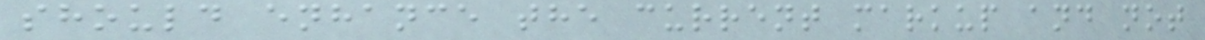should enhance the current markup and not
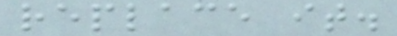replace it.
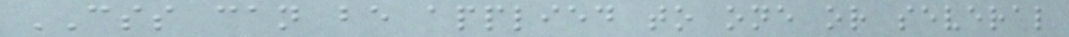CSS can be applied to one or several
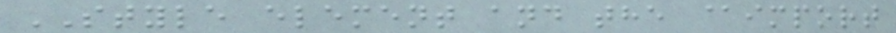STYLE element and the @import
